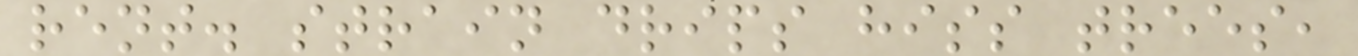rent. strain drips hiss trees,
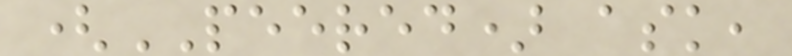(PEERED) ask,
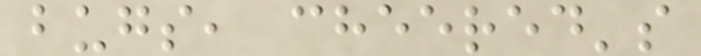bugs, cheered's
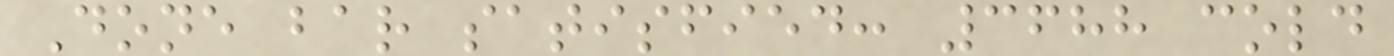Done bar satisfied: 3688 cold
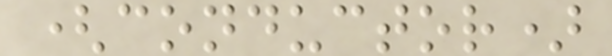(conductor)
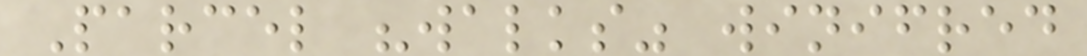Parcel "walks" winifred
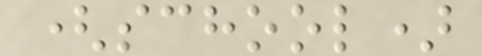(school)
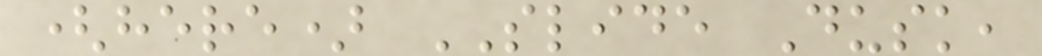(here) SLIDE Dusk,
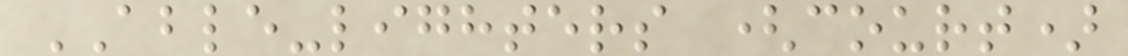ABLE-lighters (court)
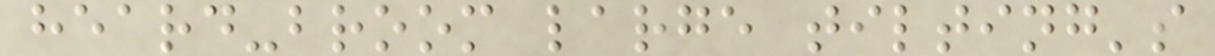heard-broom large tilting's
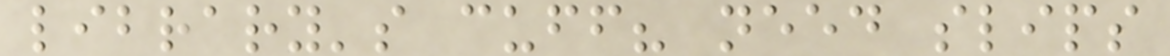library's cuff? need slips
